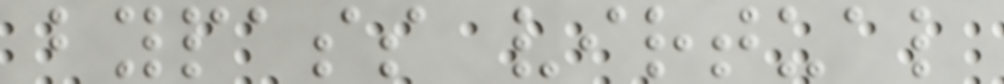bypass virtual
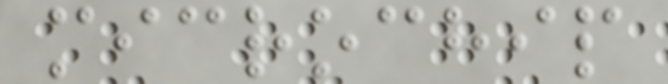microchip
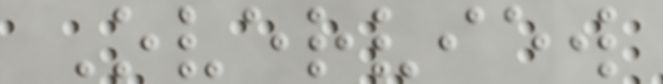Overview
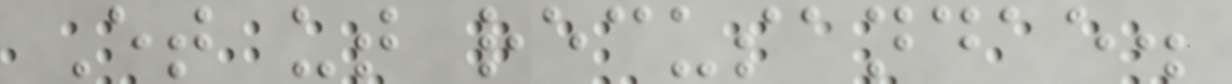Et ut recusandae.
